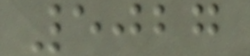5027
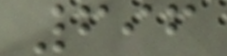696
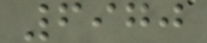6970
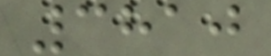3810
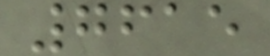7615
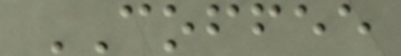COFFEE
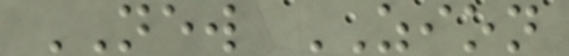NEW ZION
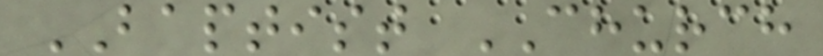BAPTIST CHURCH
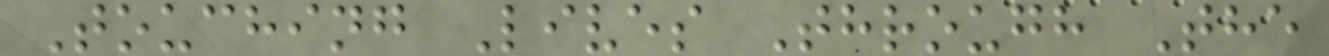Touching Lives Through The
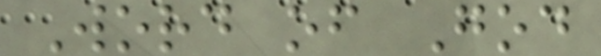Word of God
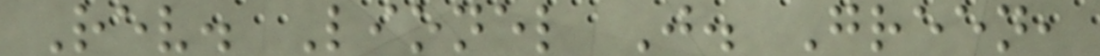Rev. Lionel J. Green,
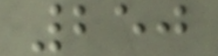250
